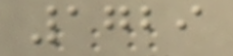1729
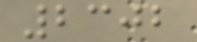2302
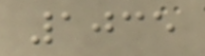1035
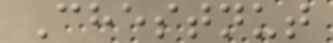Chestnut
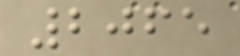2065
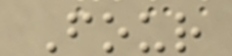Four
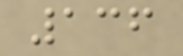136
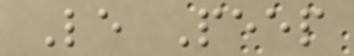Le Peep
